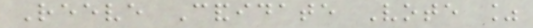Reeve Candidate Vote %
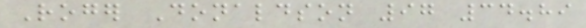Roger Donaldson 97 34.89
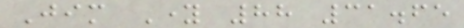Jim Young 88 31.65
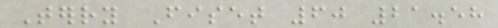Terry Fiset 60 21.58
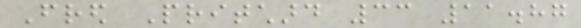Fred Pritchard 33 11.87
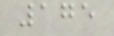175
